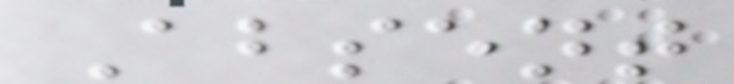Absent
